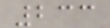233
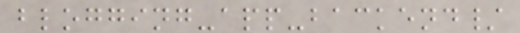blogging-app-backend/
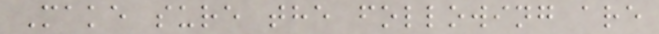Make sure the following are
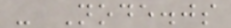- Node.js
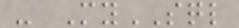- MySQL
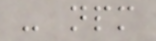- npm
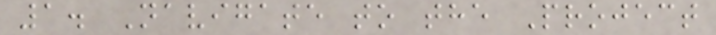1. Navigate to the Project
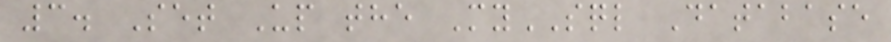3. Set Up the MySQL Database
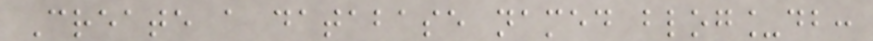Create a database named blog_db:
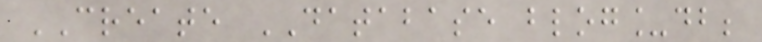CREATE DATABASE blog_db;
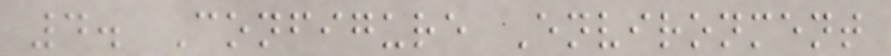4. Configure Environment
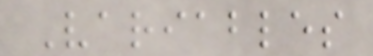Variables
